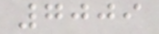7009
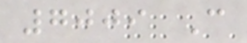7009 C
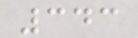343
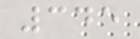345
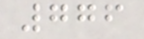776
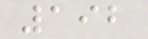192
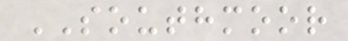SOUTHMOOR
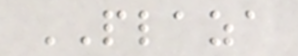PLAZA
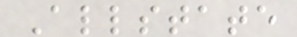Allstate
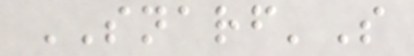SNARF'S
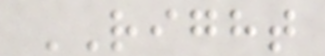RIGHT
